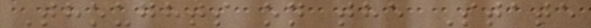Thoughts on the State
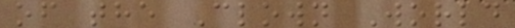of the Clown World
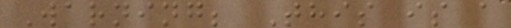Warning; This is a
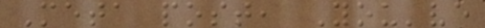Meta post, You've
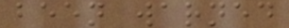been warned
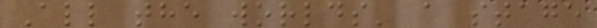All the worlds' a stage
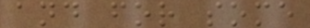and for some
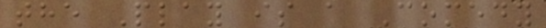the Play is a Comedy
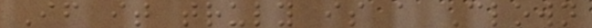If it truly is a Clown
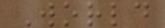World
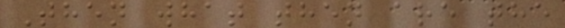Then what then are the
